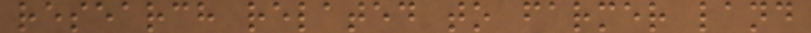research related to farmer land
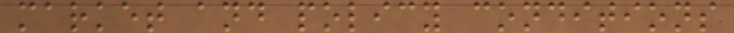market and policy conditions
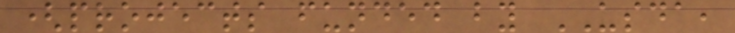(projects funded by USDA,
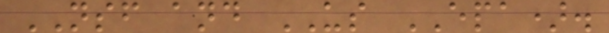NSF and US EPA).
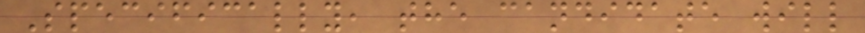Specifically, the candidate will
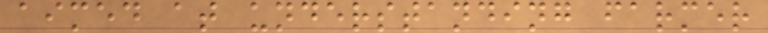aimed at understanding farmer
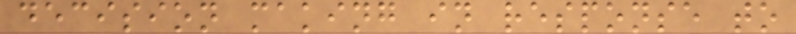decision making in response to
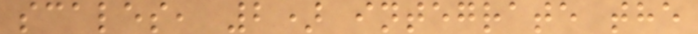scales, 2) integrate the
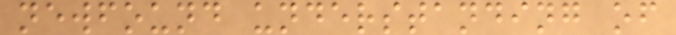newfound understanding of
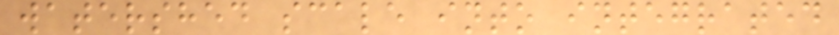watershed scale into integrated
